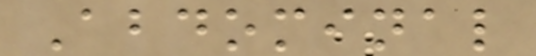Abdominal
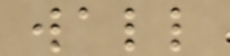wall
